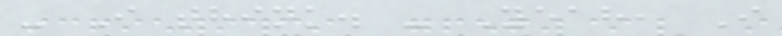- I think. - Yeah, I
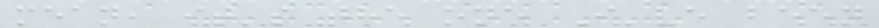mean, it's the one I've been
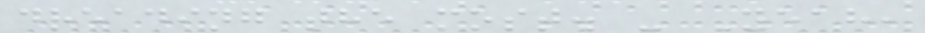dreading the most. - Yeah,
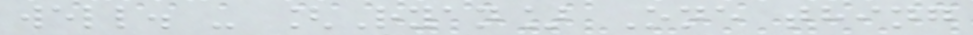well. - [Ryan] One thing
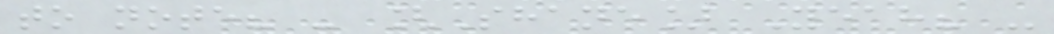to note? - [Shane] Yeah? -
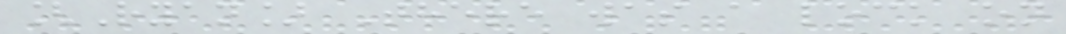[Ryan] There was a lock on
